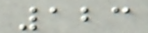123
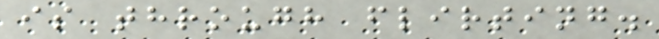is through flirting.
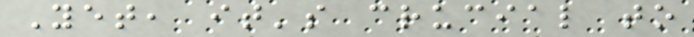Yet, it's crucial to
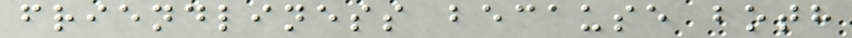friendliness because both
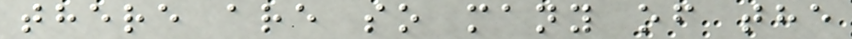there are so many of the
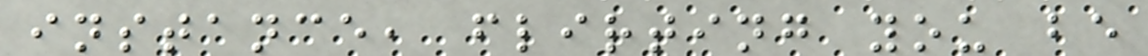instance, flirting you be
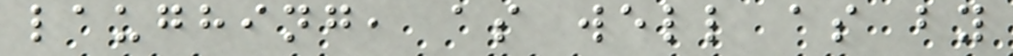laughing, as well as by
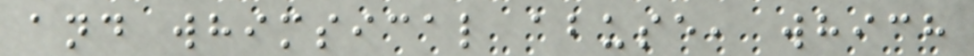and whimsical abuse, which
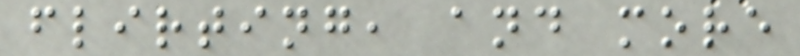flirting, and more
